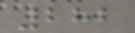282
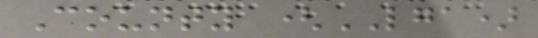County (LGA)
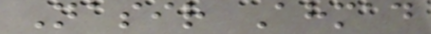Nasir Ahmad
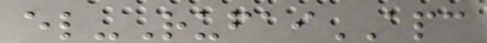el-RufaiAPC
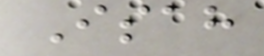Isah
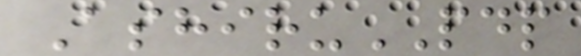AshiruPDP
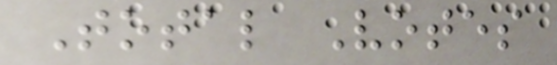Total Votes
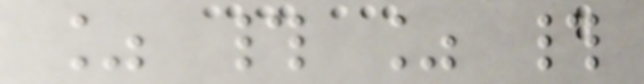% # % #
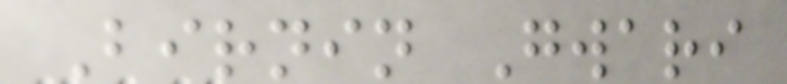Birnin Gwari
